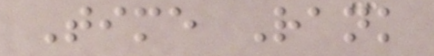Time Rank
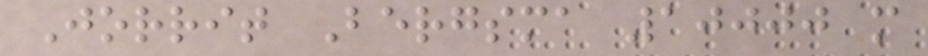Jorrit Bergsma 10000 m
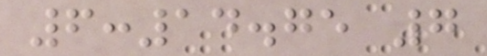6:14.75 7
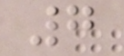7
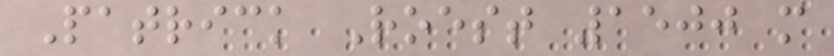Patrick Roest 1500 m
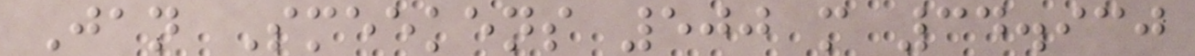Jan Smeekens 500 m 34.930
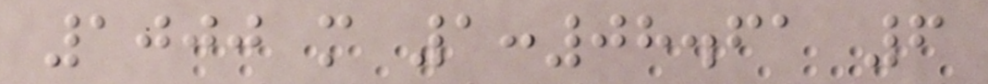1000 m 1:08.61 6
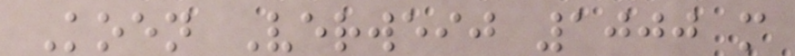Koen Verweij 1000 m
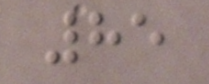85
